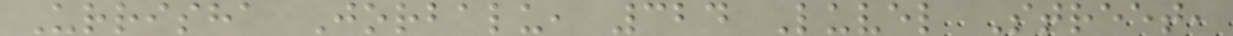Urrisha Jorbalu, 324 Luvel Street,
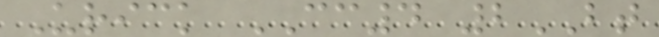Urick CC4 2BT
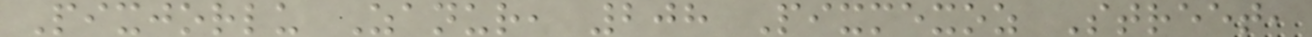Pixjorlu Zanur, 208 Pixmexoz Street,
